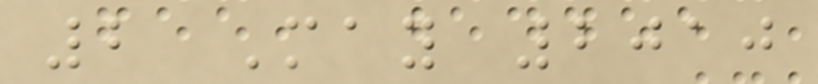2 May 2010
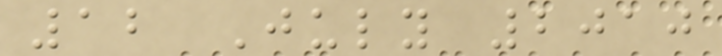12 July 2010
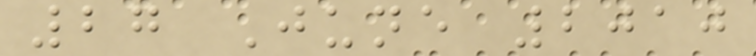27 June 2010
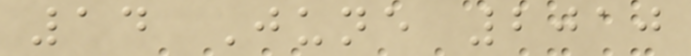14 June 2010
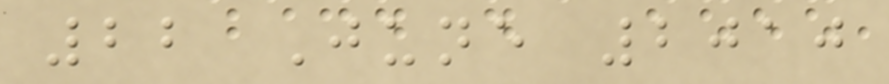22 June 2010
